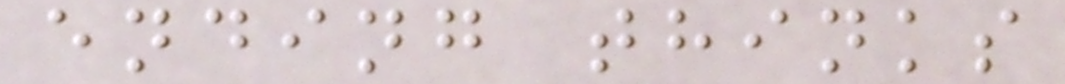ending thinks
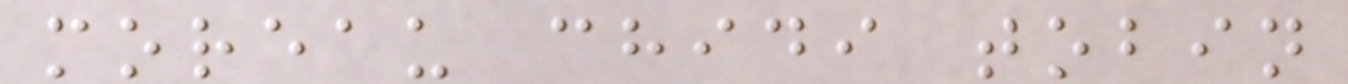moreau chidi tobin
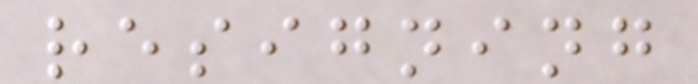resigning
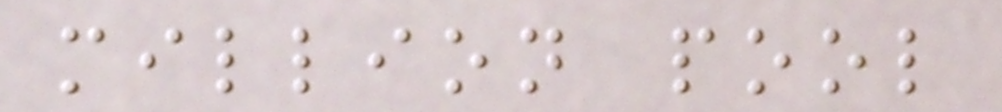million pool
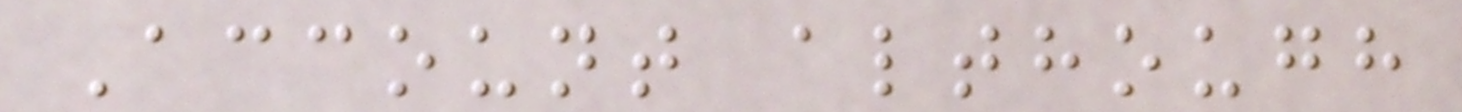Account although
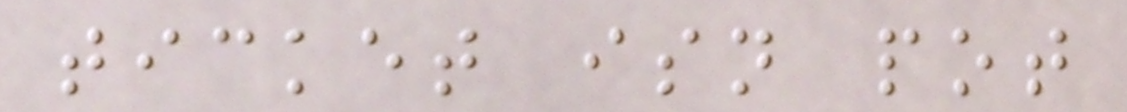ticket isn pot
